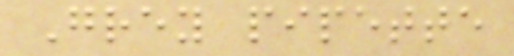Grey pipette
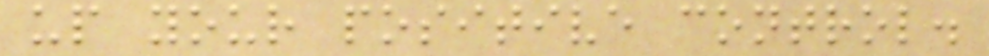up your positive control.
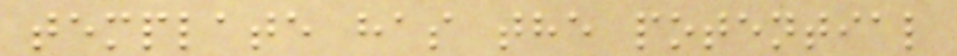template has the potential
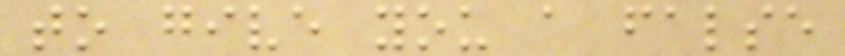to give you a false
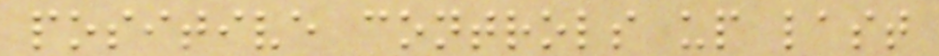positive controls up last
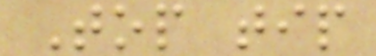Top tip
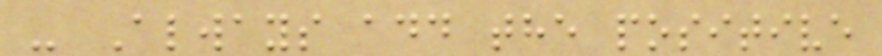- Always add the positive
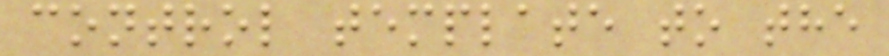control template to the
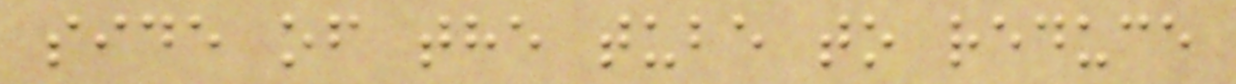side of the tube to reduce
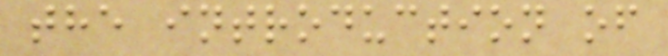the introduction of
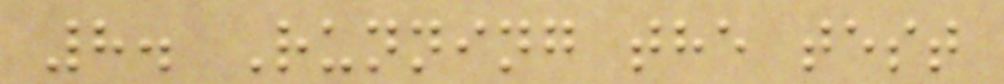8. Running the test
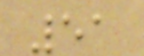51
